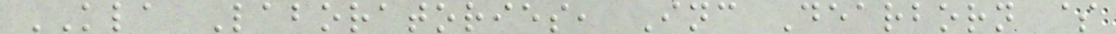KLA Laboratories, Inc Dearborn $
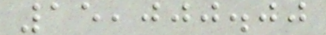15,000.00
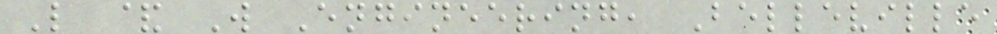L & W Engineering, Belleville
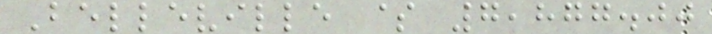Belleville $ 7,877.00
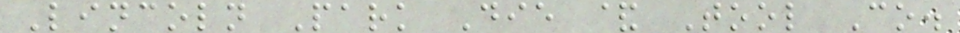Lincoln Park Die & Tool Co.
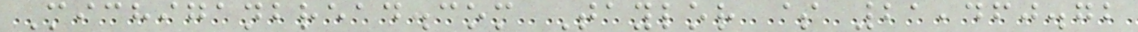Michiganbread.com Taylor $ 21,460.72
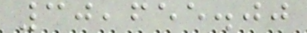30,655.00
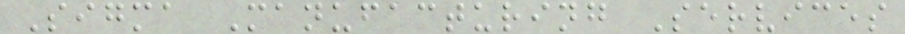Sigma Manufacturing Services
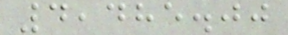4,485.00
